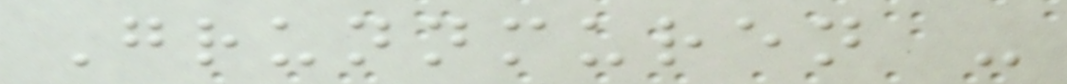Grunnmuren -
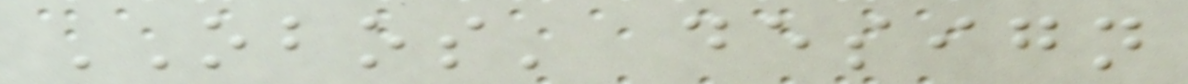OBOS' design
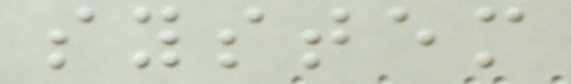system
